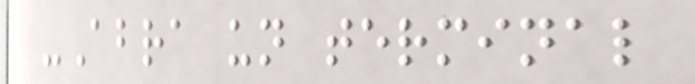-Abra un terminal
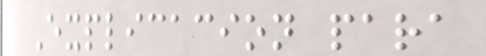Explicacion para
